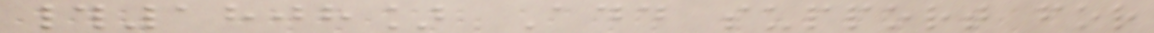#1808] Add support for
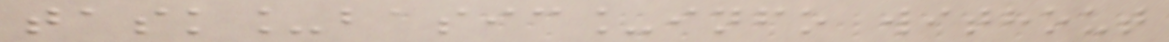task_basic_info without
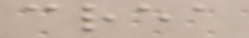crea
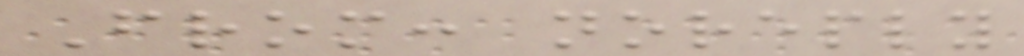From: noreply
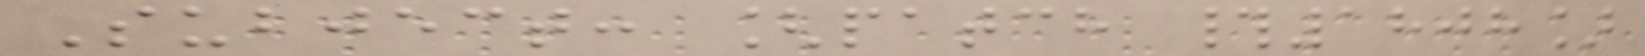Subject: [patch #1808]
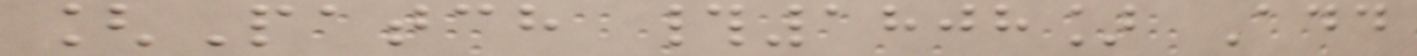[Patch #1808] Add
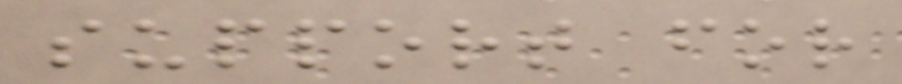support for
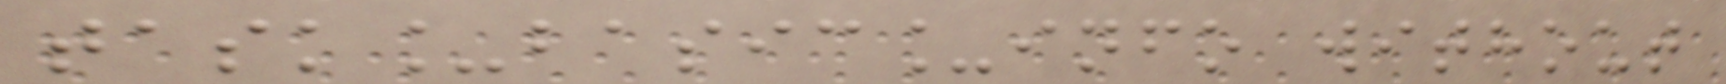task_basic_info without
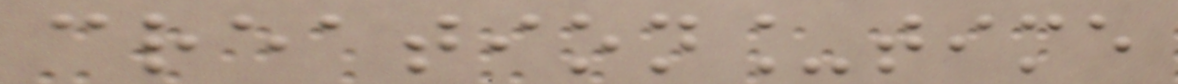creation_time
